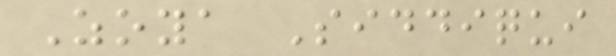Zoya Siddiqui
